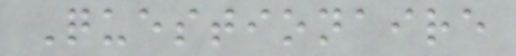Questionaire
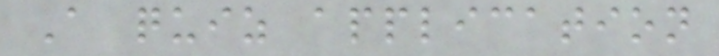A quiz application
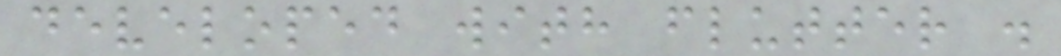developed with flutter .
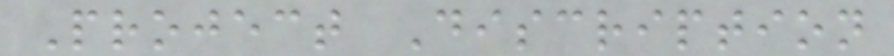Project Discription
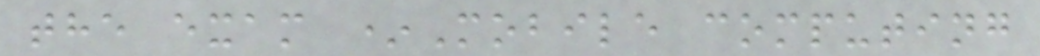the exam *Mobile computing
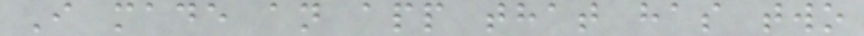I made an app that has two
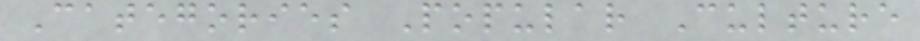Categories Popular Culture
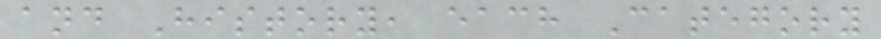and History, each Category
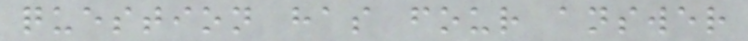question has four answer
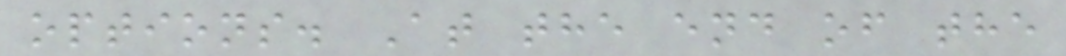options. At the end of the
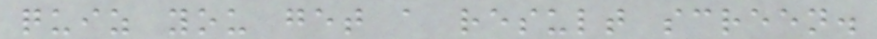quiz you get a result screen.
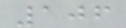106
